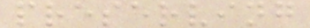preserving
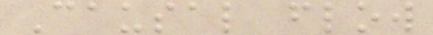Causal flow
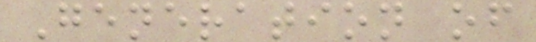Generation of
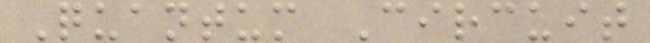Quantum Circuit
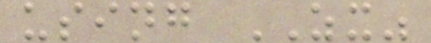using ZX"
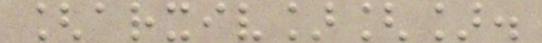[arxiv][].
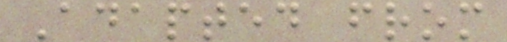Adapted from
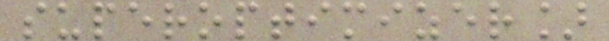superoptimizer]
